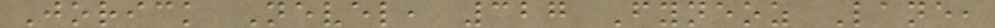Jorick Nevel, 327 Fyneoz Lane,
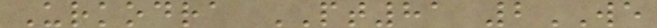Urkodra PT81 2WE
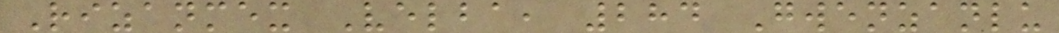Rizanmex Velba, 284 Gwenzanlu
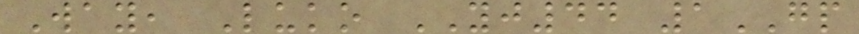Way, Luko YJ44 1GP
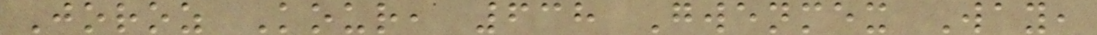Joroz Kour, 638 Gwenmex Way,
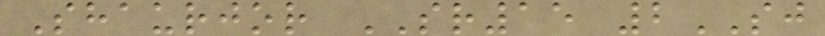Shaurjor SR15 2SJ
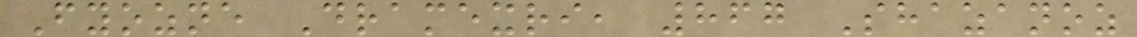Fyozne Dramexri, 867 Shazanoz
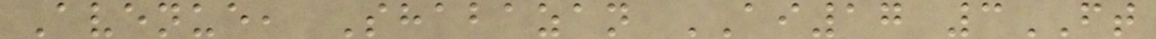Avenue, Shabazan AI17 3FT
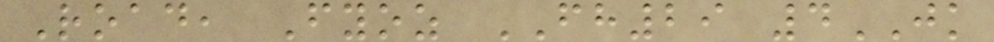Road, Fyoz FH29 4JK
